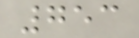753
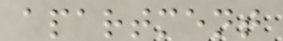apartment
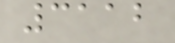3112
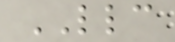LLC
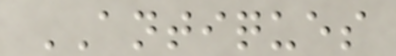ANTIQUES
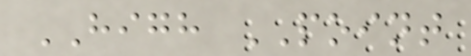HIGH POINT
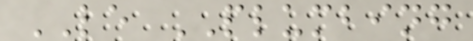LE PLUMBING
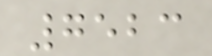7523
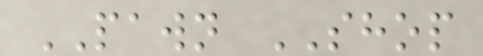PAWN SHOP
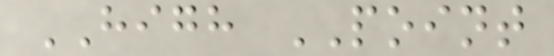HIGH POINT
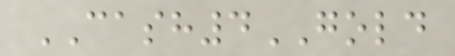CASH4GOLD
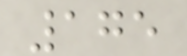175
